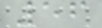56
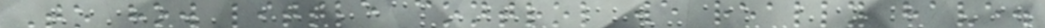To how little control we really have.
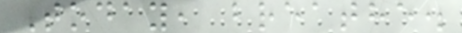Today, breathe.
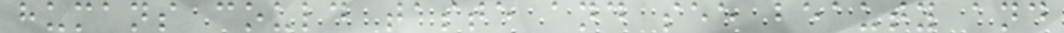humans could taste and see beauty and
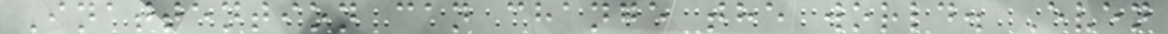Inattention can change the world. Even
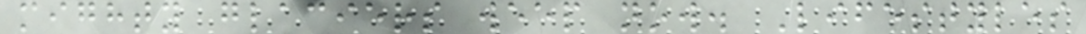mighty glaciers weep now. Lifestyles
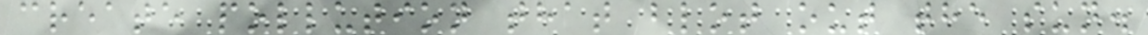create pollution that blot out the sun.
